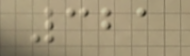321
